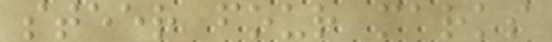steer four marks
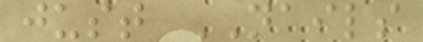just NAILS
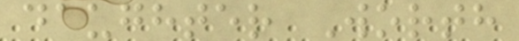daughter Worth
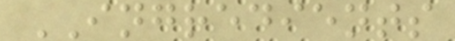INGREDIENTS
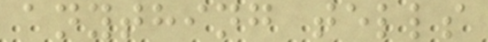anything tells
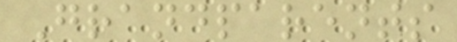Grandparents
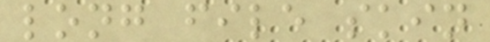long file skin
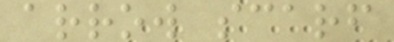arrow scarf
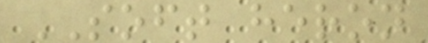SOFT heron
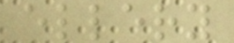ellery
